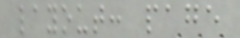layout: page
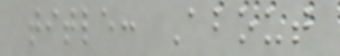title: About
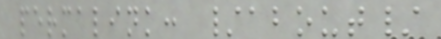permalink: /about/
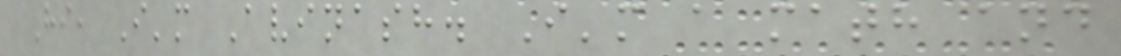Hi, I'm Avinash. I'm a math and
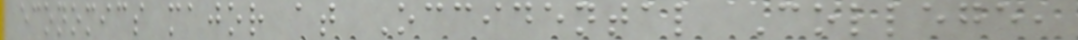economics major at Occidental College,
